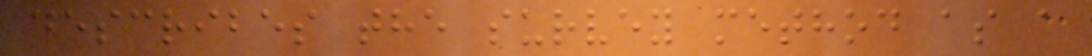describes the survey method as a
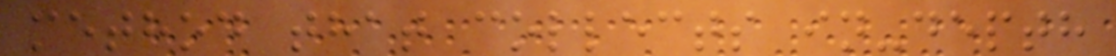method that collects in-depth
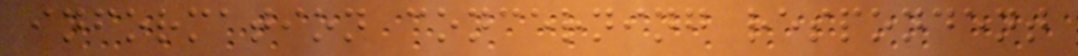information concerning respondent
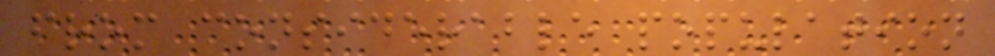from considerable population
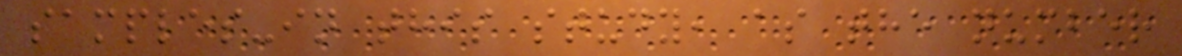samples-in this study, as the number
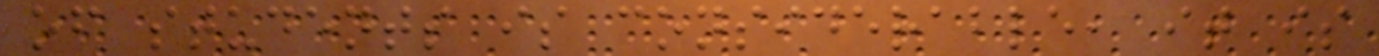of students is considerable, it is
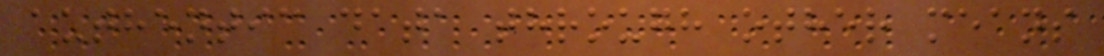authentic data through other means
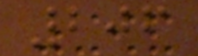206
